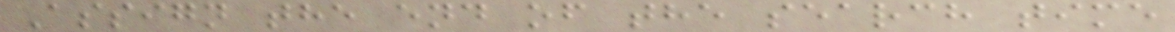Assign the end of the search time
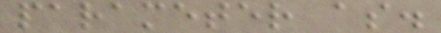parameter as.
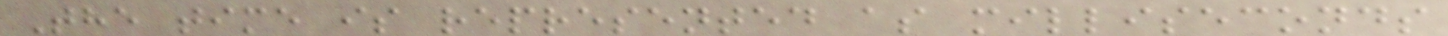The time is represented as milliseconds
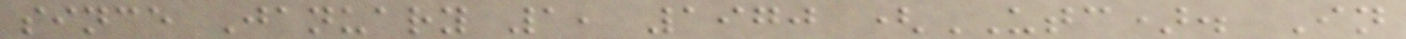since January 1, 1970 (UTC). In
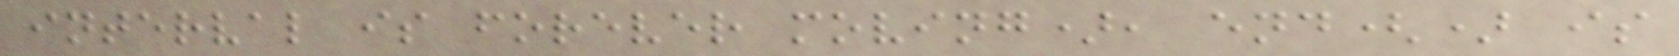interval is forever moving), end() is
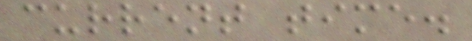current time.
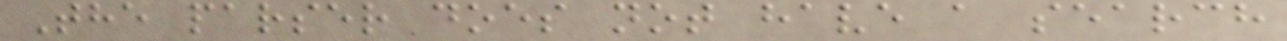The parser does not have a search
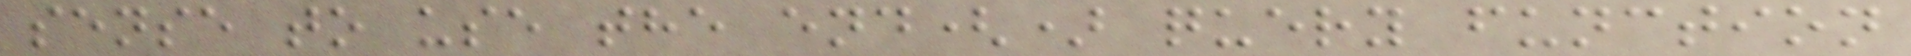sense to use the end() query function
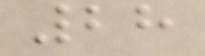28
